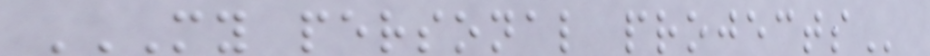MY PERSONAL PROJECTS
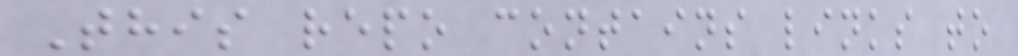This repo contains links to
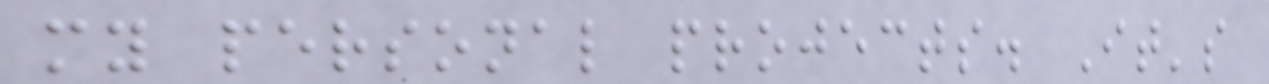my personal projects. It's
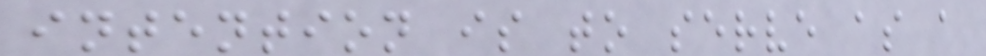intention is to serve as a
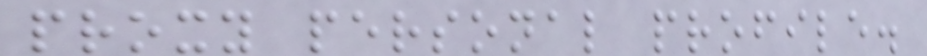proxy personal profile.
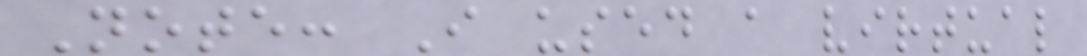Note: I used a virtual
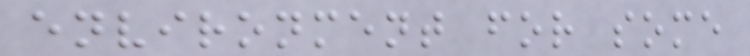environment for some
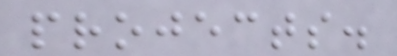projects.
